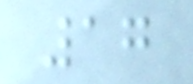17
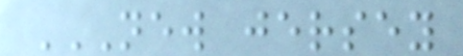NEW JERSEY
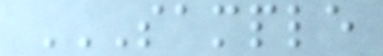SAMPLE
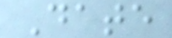Date
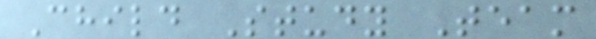Child Study Team
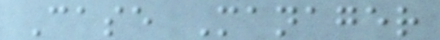Case Manager
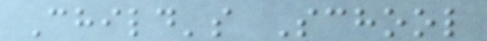Child's School
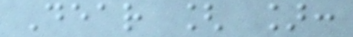Dear [ ]:
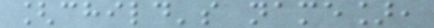[child's name],
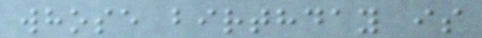whose birthday is
